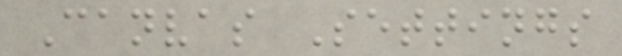Canvas Settings
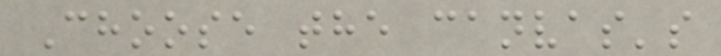Choose the canvas's
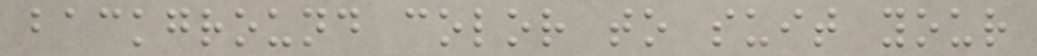background color to suit your
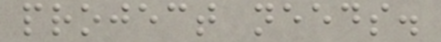project needs.
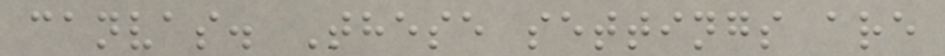canvas. These settings are
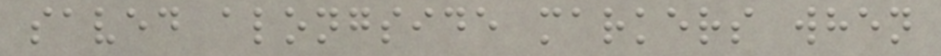saved alongside markers when
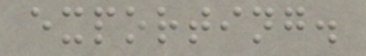exporting.
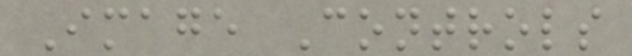Image Controls
